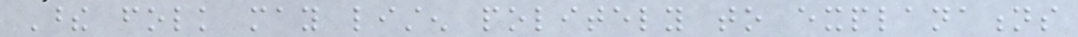These folk may listen politely to explanations
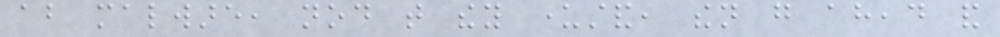about malware, nod that they understand, then go ahead and
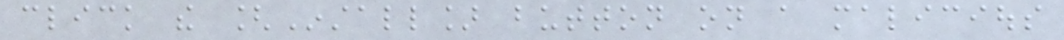click the [Install] button on a malicious
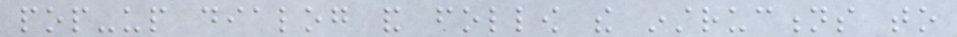pop-up dialog and follow the instructions to
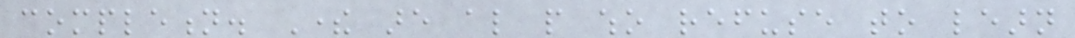completion. There are also people who refuse to learn
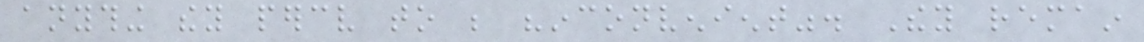anything they perceive to be "inconvenient". They remain
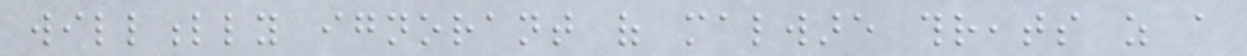willfully ignorant of malware threats as a
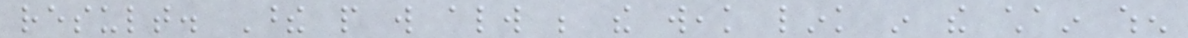result. These people will always be the weak link in the chain when
